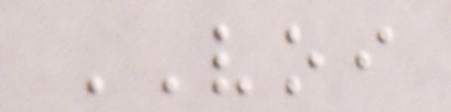VOI
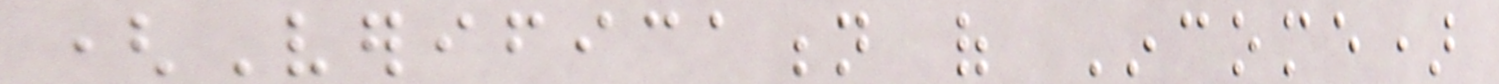(Verification of Income)
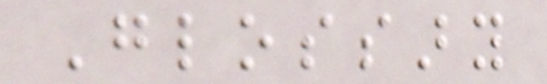Glossary
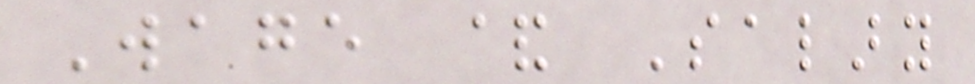Wage & Salary
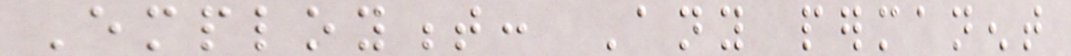Employment: Any permanent
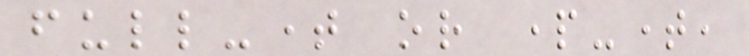full-time or part-time,
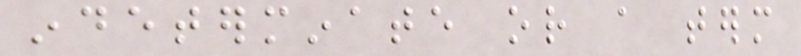indeterminate or a term
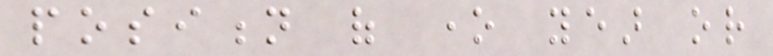position of one year or
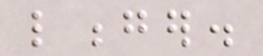longer.
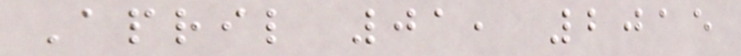April 01, 2015
